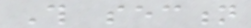This section
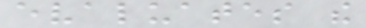evaluates the
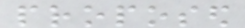proposed
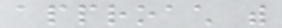approach with
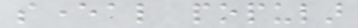several popular
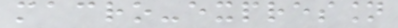macro-expression
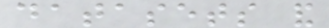datasets and
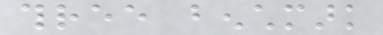three benchmark
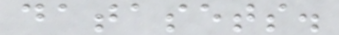datasets.
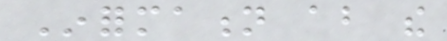Information about the
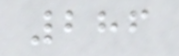286
